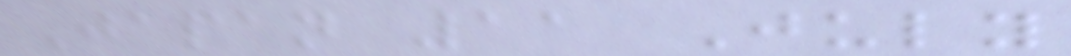Japan 11 July
